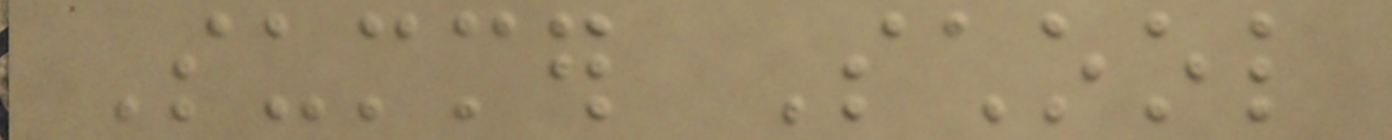Summer School
